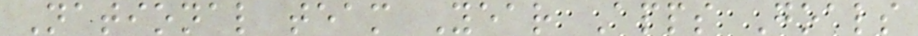National team Year Apps Goals
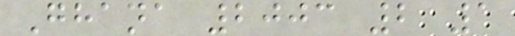Ghana 2003 2 1
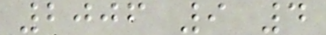2006 9 4
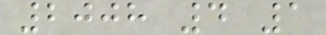2008 4 1
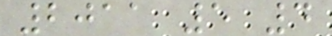2011 5 4
